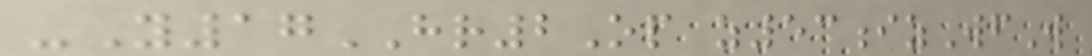-Y17HR2Op z53izWfW
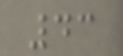43
